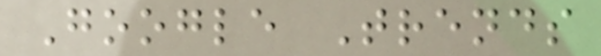Google Trends
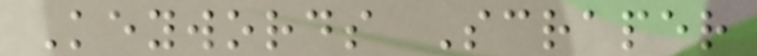Keywords Scraper
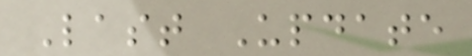Last Update
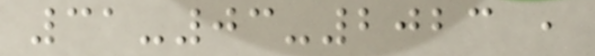31-03-2023 ,
